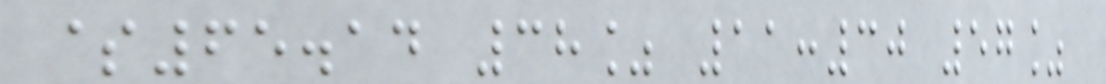$65.14 38% 11:30 57%
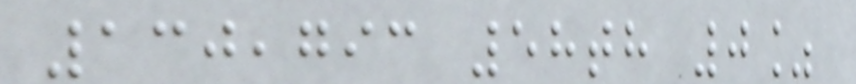130,793 58th 0%
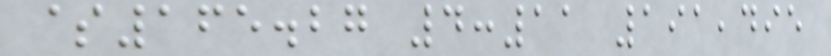$165.27 4:11 191,495
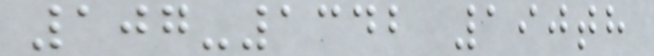107-1342 190th
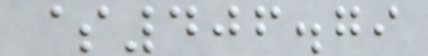$406.79
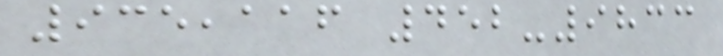935,116 452-9833
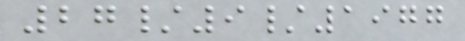27/9/1977
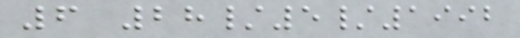6 28/5/1992
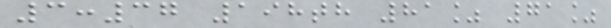3:37 198th 81% 71%
